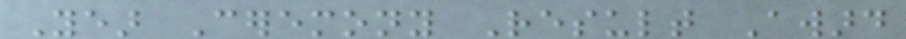Year Ceremony Result Award
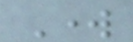Work
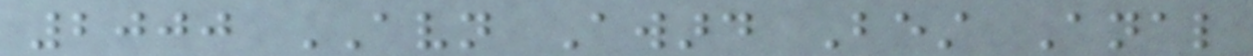2000 AVN Award Best Anal
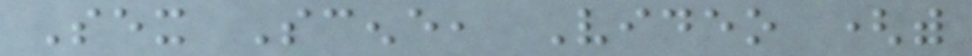Sex Scene, Video (with
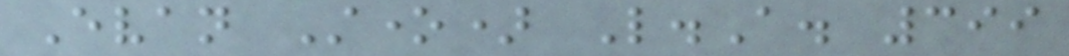Evan Stone) L.A. 399
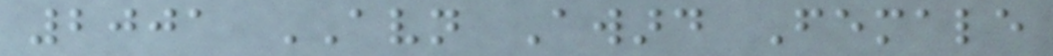2001 AVN Award Female
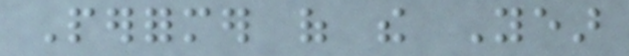Performer of the Year
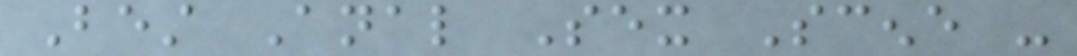Best Anal Sex Scene -
